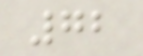72
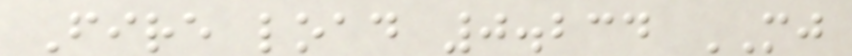Fire load 0.234 MJ
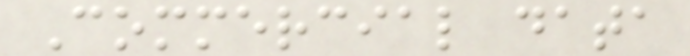Commercial data
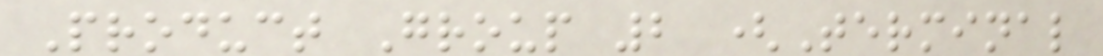Product Group 2 (Terminal
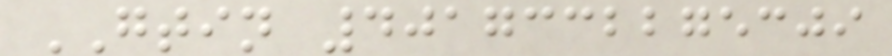GTIN 4017332275309
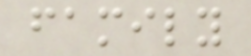family
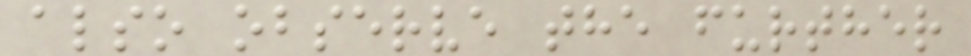also observe the further
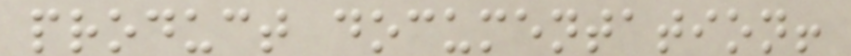product documentation!
